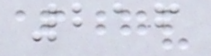216
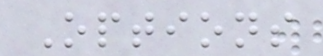Options
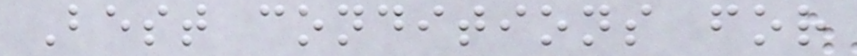Best conditions for
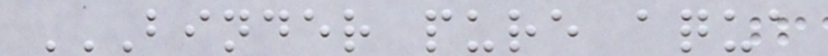BINDER PURE AQUA
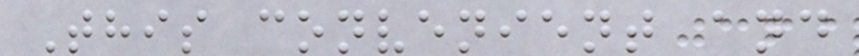This convenient and
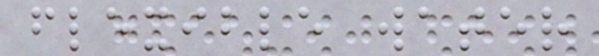flexible water
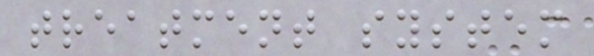treatment system
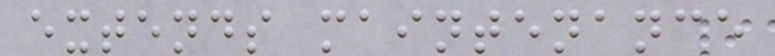extends maintenance
